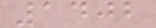1402
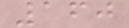160
